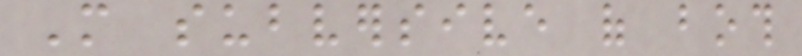More subversive of both
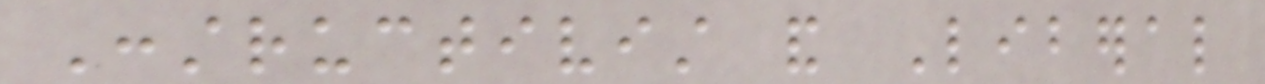Constructivist and Liberal
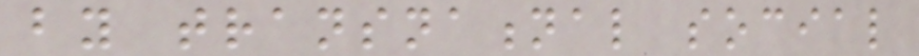by transnational social
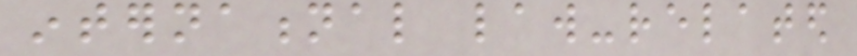international law-related
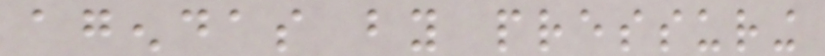agendas by pressuring
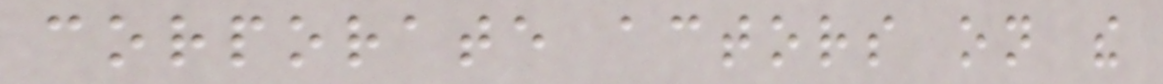corporate actors on the
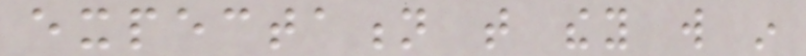expectation that they will in
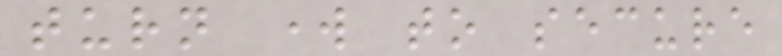turn work to secure
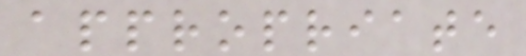appropriate
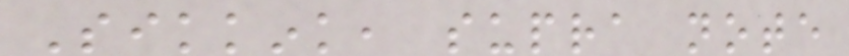Sikkink, supra note
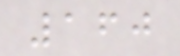160
